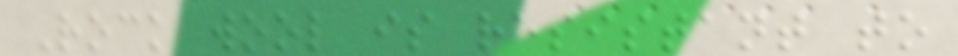Rock wool is resistant to
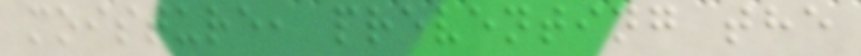moisture, preventing the
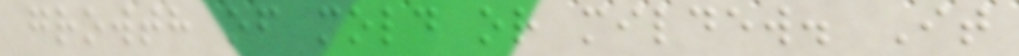growth of mold or mildew. It
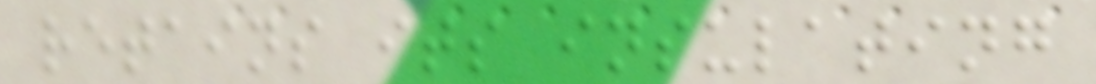retains its insulating
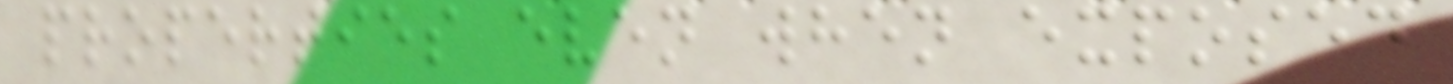properties even when exposed
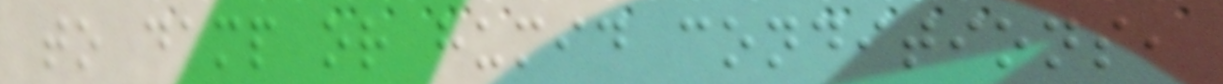to damp or humid conditions,
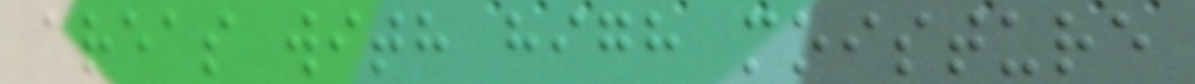areas with high moisture
